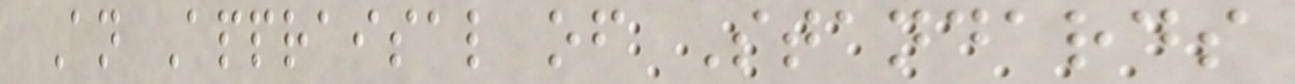An Appraisal of Standards
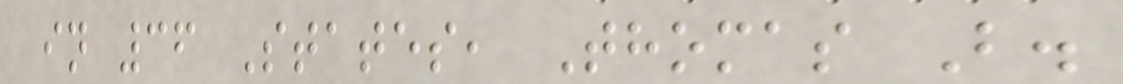in 36 States, Thomas B.
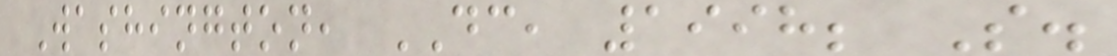Washington, DC, 1998; S.
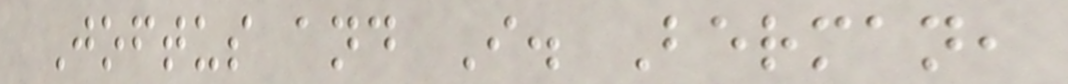Joftus and I. Berman,
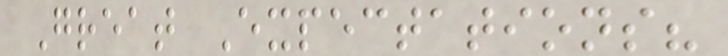Great Expectations?
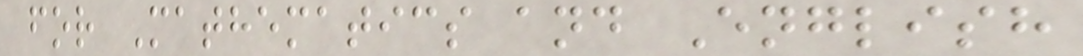for Mathematics and English
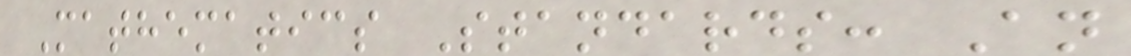Mathematics Standards: An
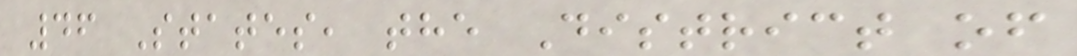46 States, the District of
